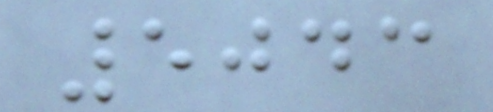5043
